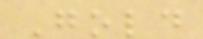Gold
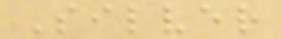Silver
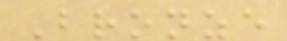Bronze
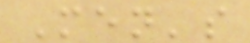Men's
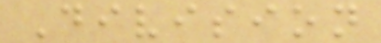Division
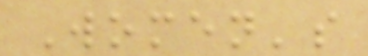Women's
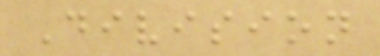Division
